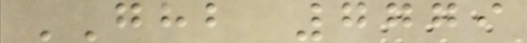GHB 7779
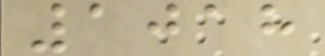1018
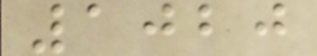1020
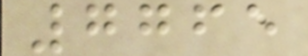7765
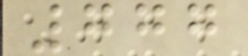777
